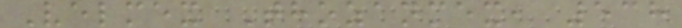Velmex Thozanmex, 538
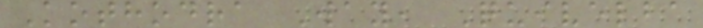Kothodra Way, Quivelba
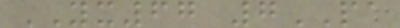YX67 7PA
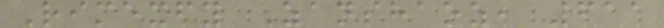Rimexfy Zanshaoz, 611
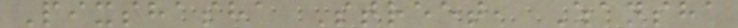Pixshasha Street, Zansha
